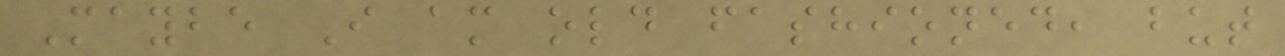Maybe I am old fashioned, but
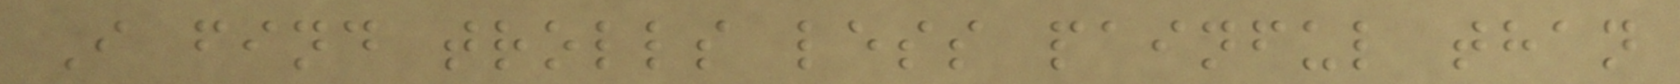I find trolls less painful than
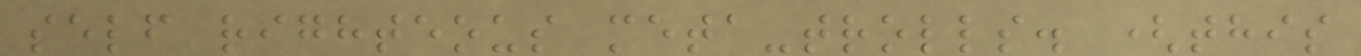self righteous meta-trolls. (this
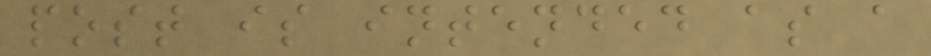post is intended as a
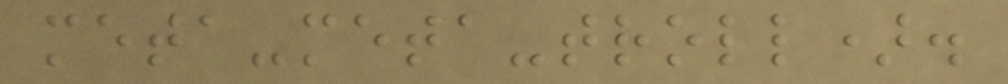meta-meta-troll).
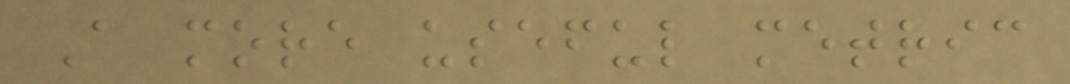A more useful metric
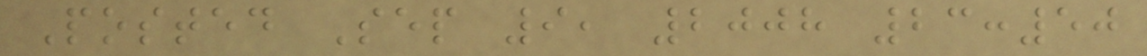Posted Sep 9, 2008 23:50
